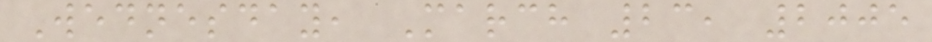Wednesday, March 23, 2005
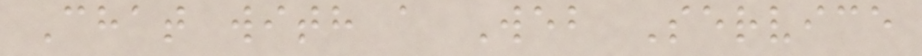Chat with a Web Service
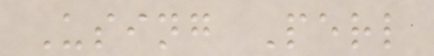Using Perl
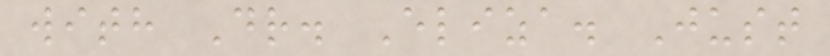with Dr. Eliza. Just
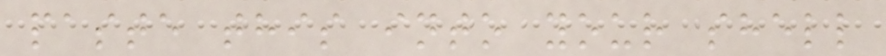paste this into your shell
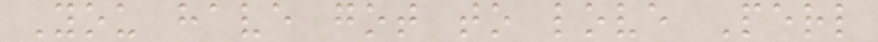You have got to love Perl
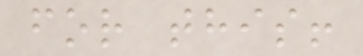for this!
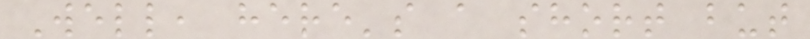Well, here's a short but
